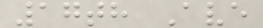17th Ave
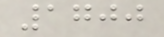1700
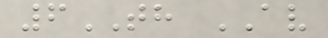6TH AV
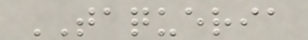TAQUERIA
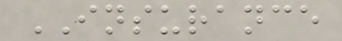INSURANCE
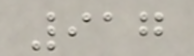917
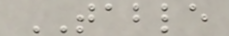TABLE
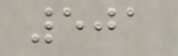501
